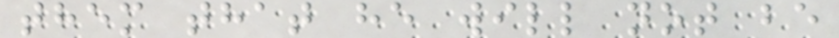them that he will not be
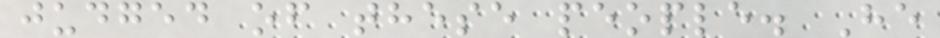judged of these people. He
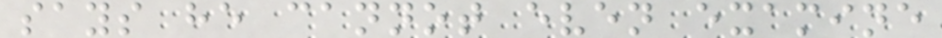says he cannot even examine
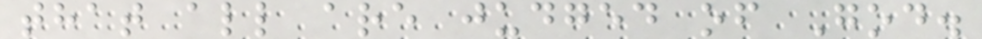that all are judged of God.
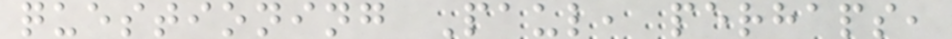questioning Paul, perhaps,
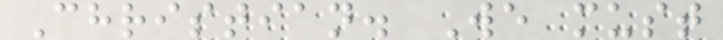Christian. We must
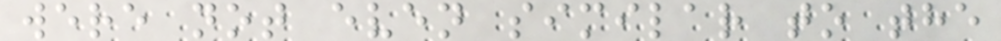were not even similar to the
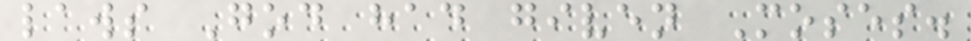laws God had given Moses.
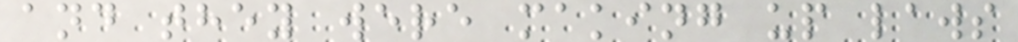and they were making up laws
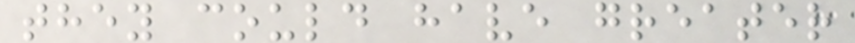they could have greater
